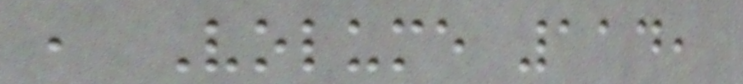, Volume 114,
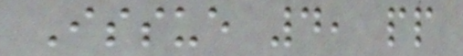Issue 4, pp
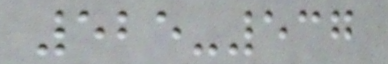525-537
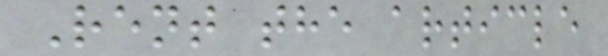Rent the article
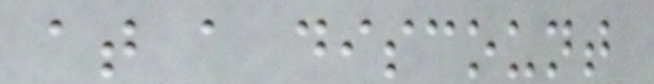at a discount
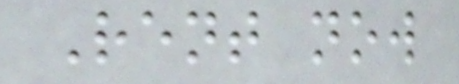Rent now
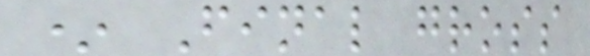* Final gross
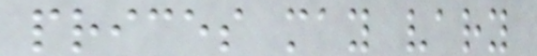prices may vary
